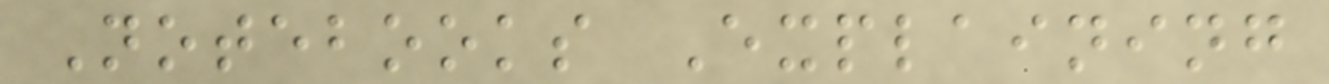Notebooks Explaining
